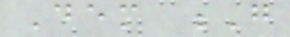Dem G
